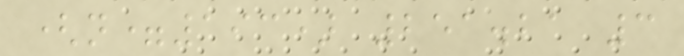(n=193) 251.21 3
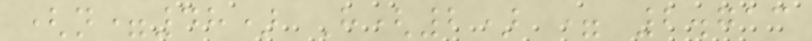(n=48) H(2) = 2.713
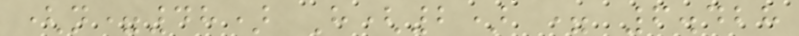(n=48) H(2) = 6.428
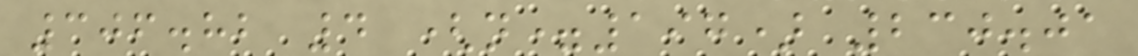306.82 4 (n=197) 230.01
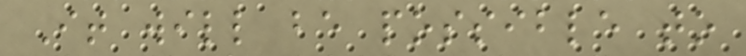It will be possible to
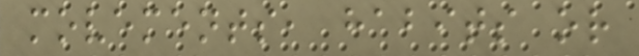movements, habits or
